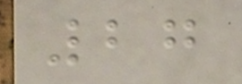27
